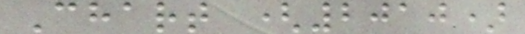Chart (2010)
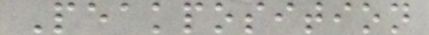Peakposition
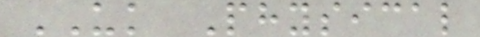UK Physical
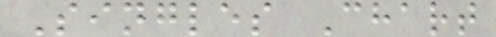Singles Chart
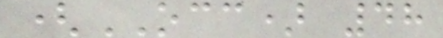(OCC) 48
